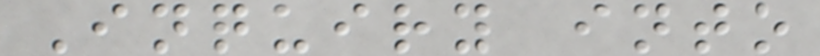Inquiry into
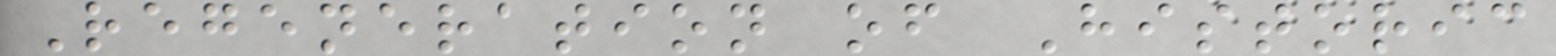Regeneration of Historic
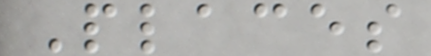Places
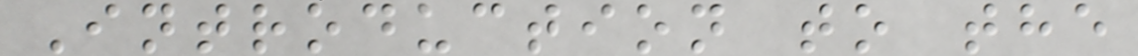Introduction to the
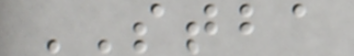STBA
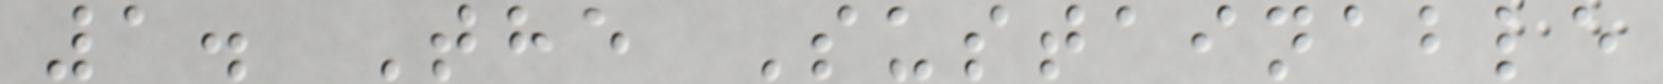1. The Sustainable
